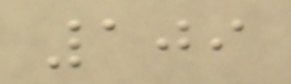109
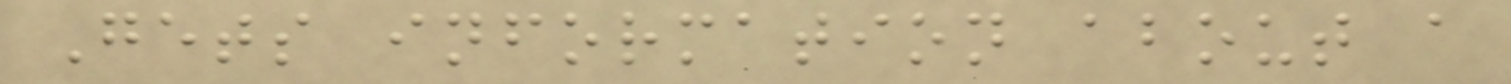Gets information about a
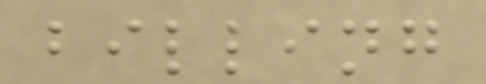billing
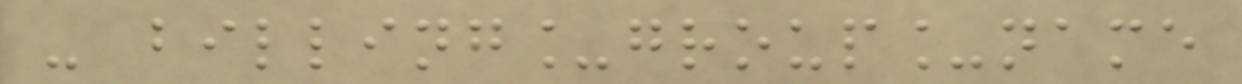- billing_group_name
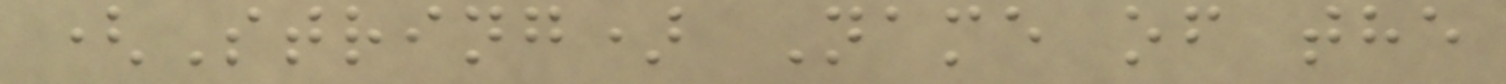(String) Name of the
